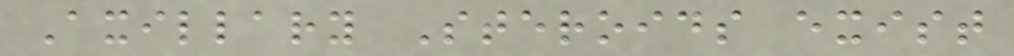Axillary Steroids exist
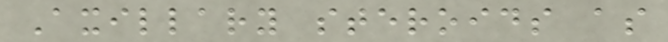Axillary steroids as
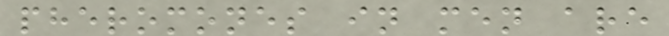pheromones in men are
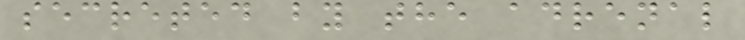secreted by the adrenal
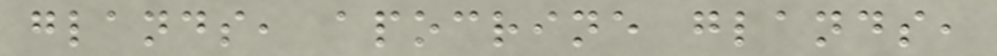glands, apocrine glands,
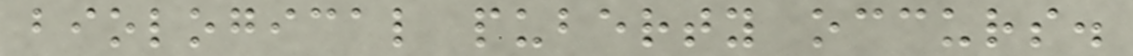biological puberty occurs.
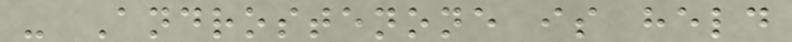- Androstenone is held
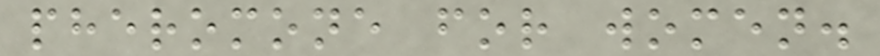pheromone for women.
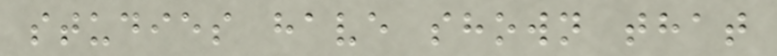studies have shown that
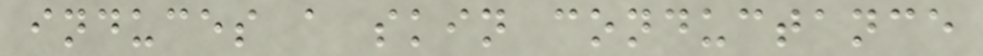induces a skin conductance
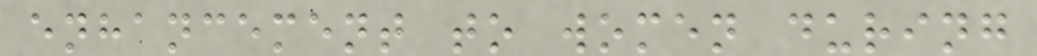enhancement to women during
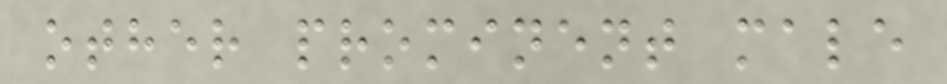other prominent male
